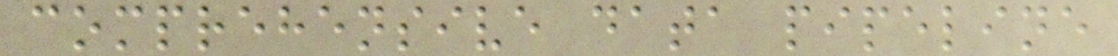comprehensive data pipeline
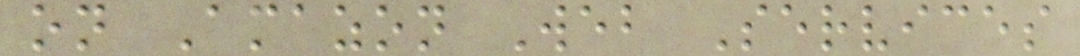on Amazon Web Services
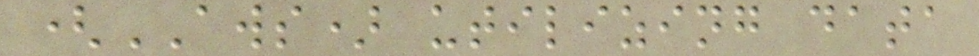(AWS) utilizing data
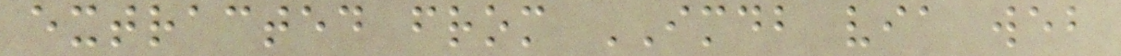extracted from IMDB via web
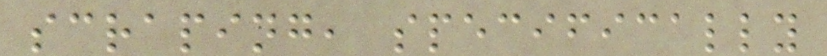scraping, specifically
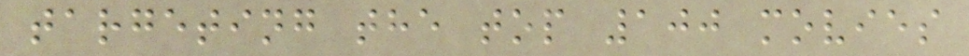targeting the top 100 movies
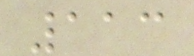113
